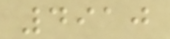4910
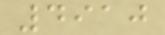4910
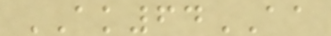AK64AA
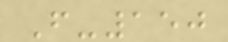F-150
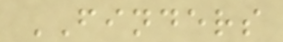FINDERS
